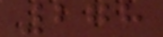278
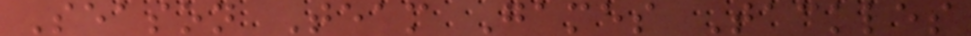Season Team Games Tackles
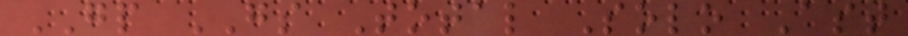GP GS Total Solo Ast
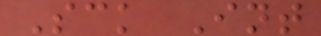Sck Int
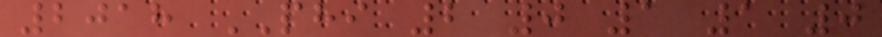2018 PHI 2 0 1 1 0
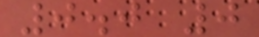0.0 0
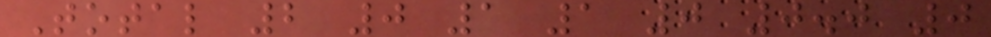Total 2 0 1 1 0 0.0 0
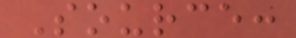Source:
